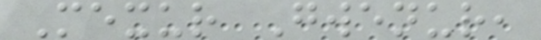Mexur Gwenur,
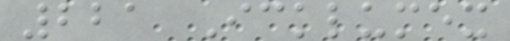221 Icklumex
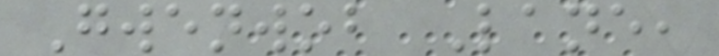Gwenwob Lane,
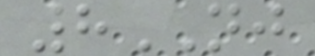8NJ
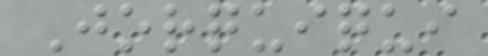Jorquiqui
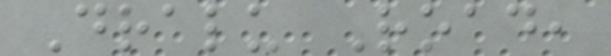Dralu Road,
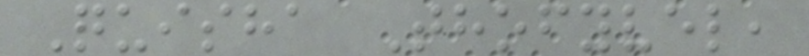Quisha Thofyvel,
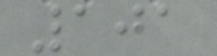101
